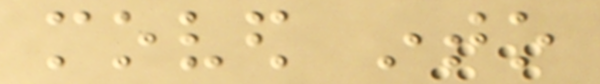moved into
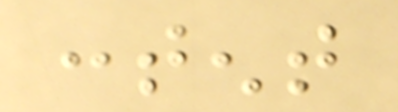content
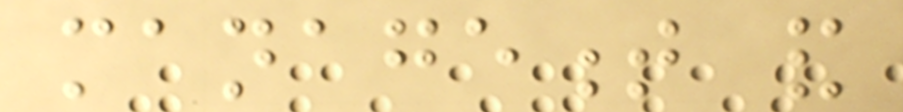management and
